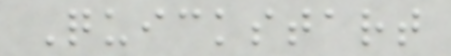Quickstart
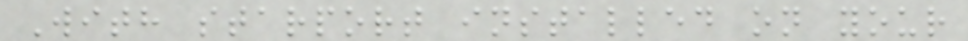With starport installed on your
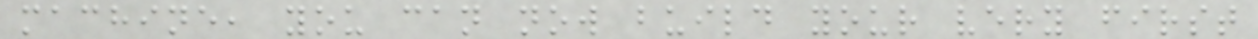machine, you can now build your very first
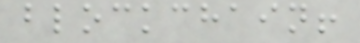blockchain!
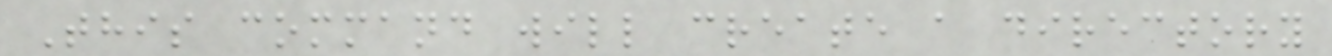This command will create a directory
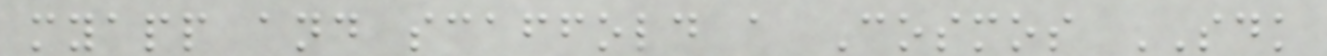myapp and scaffold a Cosmos SDK
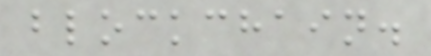blockchain.
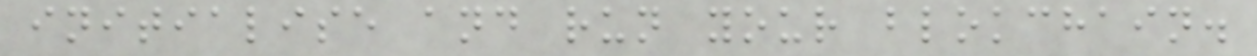initialise and run your blokchain.
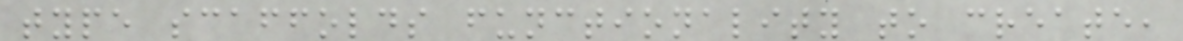type scaffolds functionality to create,
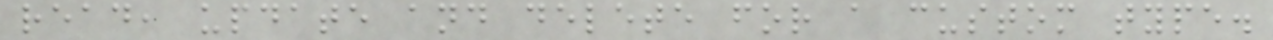read, update and delete for a custom type.
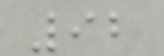92
